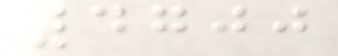4700
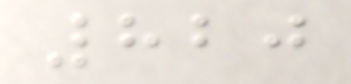820
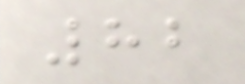82
